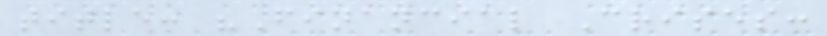title: "Financial Crises:
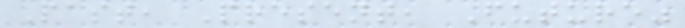Past, Present, Future"
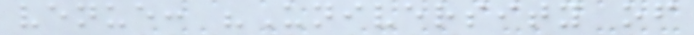venue: "University of
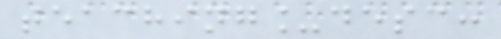teaching_desc:
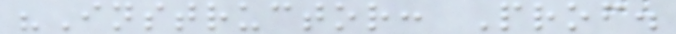"Instructor: Prof.
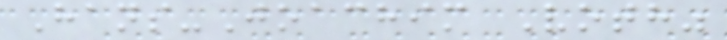Hans-Joachim Voth"
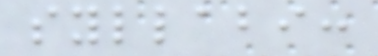syllabi:
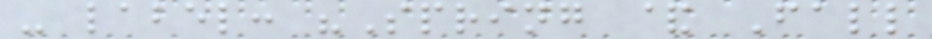- label: "Spring & Fall
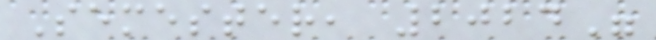Semester, 2024"
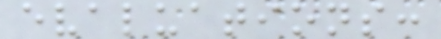evaluations:
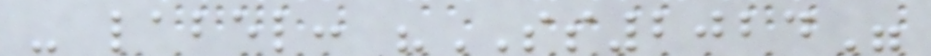- label: "SS2024"
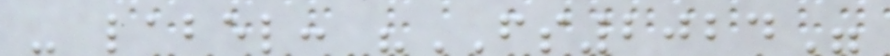- label: "FS2024"
